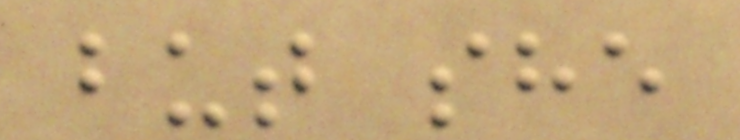but she
